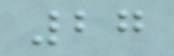27
